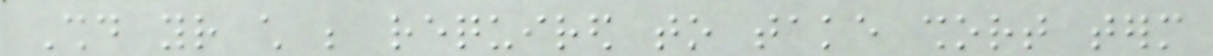Should your child be required to take short term
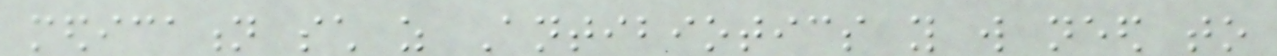medication such as Antibiotics you will need to
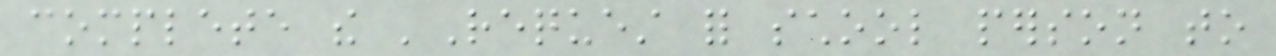complete the 'Request for school person to
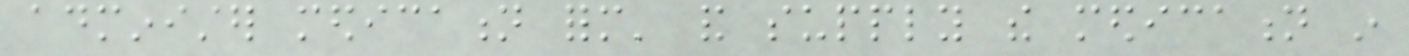administer medication form' and supply the medication in
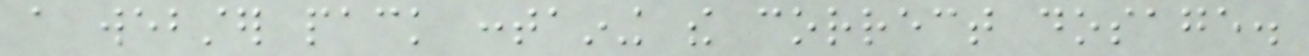a webster pack containing the correct dosage.
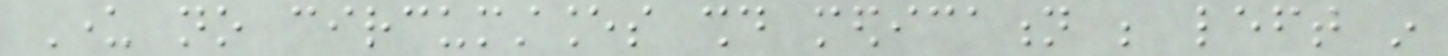Under no circumstances should medication be left in
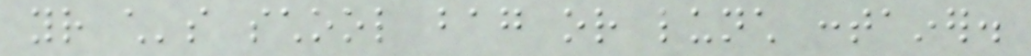your child's school bag or lunch container.
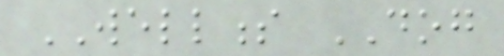WELLNESS DOG
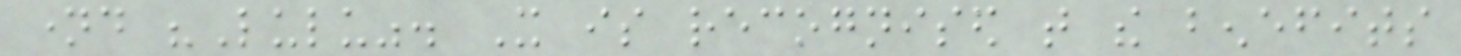named "Lulu". It is recognised that the benefits
